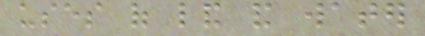uses of land and water
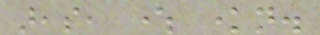areas, where known.
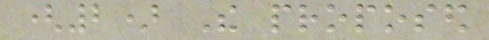(2) The proposed
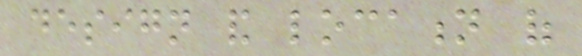design and location of
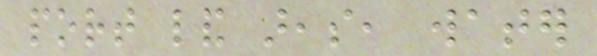port land areas, water
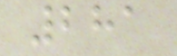281
